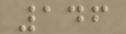146
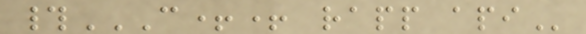#C++ RAPP API
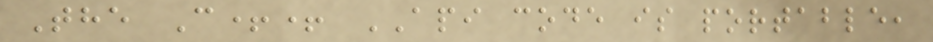The C++ API code is portable,
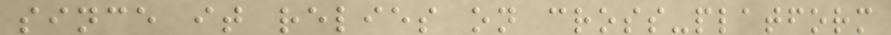since it relies on cross-platform
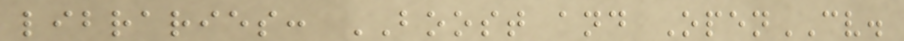libraries: BOOST and OpenCV.
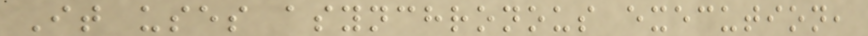It uses asynchronous execution,
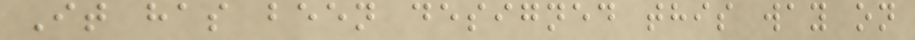It has been designed this way on
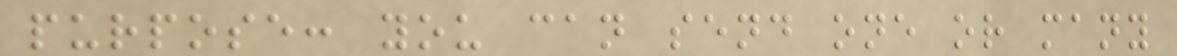purpose: you can send one or many
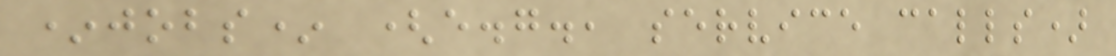*jobs* (e.g., service calls)
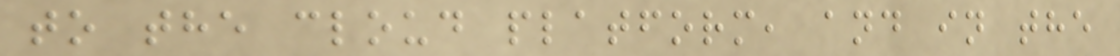to the cloud platform, and in the
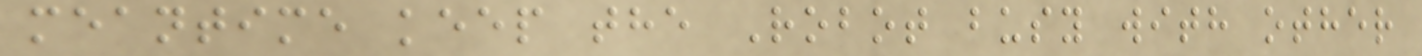meantime keep the Robot busy with other
